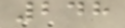248
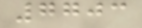7703
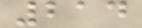214
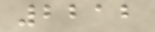2212
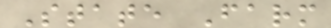State Farm
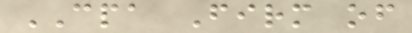CPA Firm of
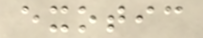exotic
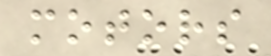motors
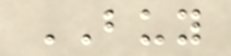BUY
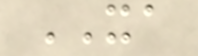XA
